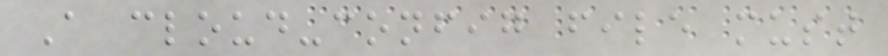A cloud-config file must
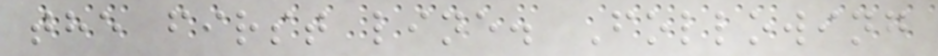the first line. Following
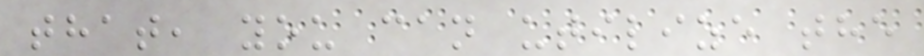that, you can utilize the
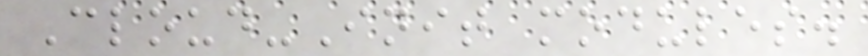Cloud-Init modules.
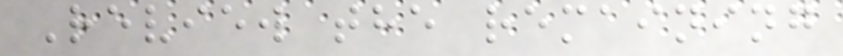Review the remaining
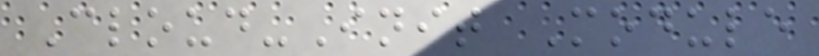Cloud-Init Module
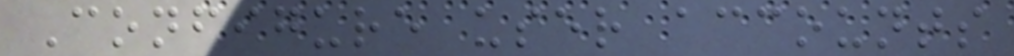Configure user accounts
